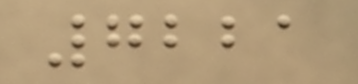7221
